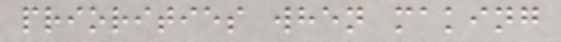priorities when making
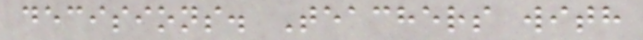decisions. Teachers with
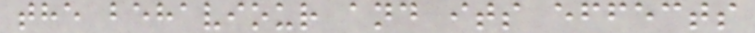the behaviour and its effects
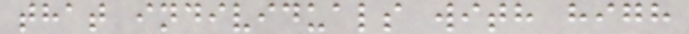that individuals with high
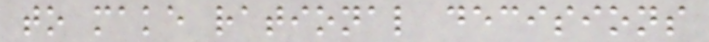to make rational decisions
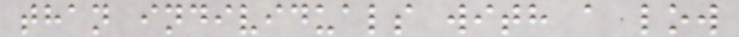than individuals with a low
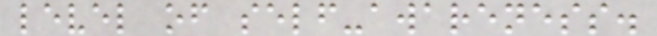level of self-awareness.
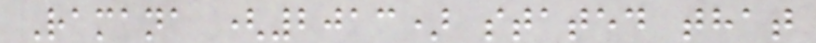Ramana (2013) stated that
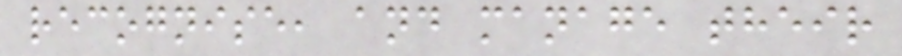recognise, and manage their
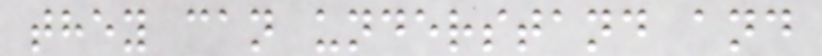they can understand and
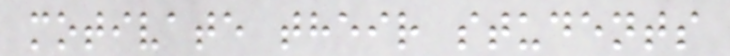motivate their students
